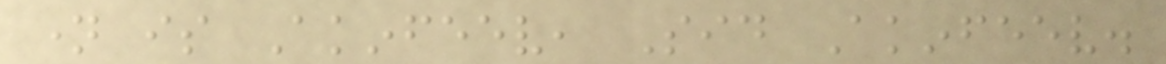name is Akinfeev, Sid Akinfeev.
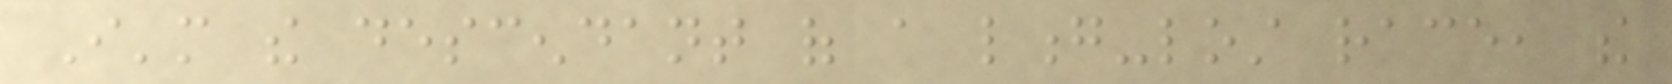I'm the descendant of a long-lost race, the
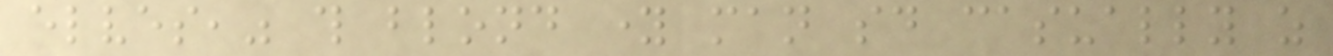elves," this blond young man said casually as
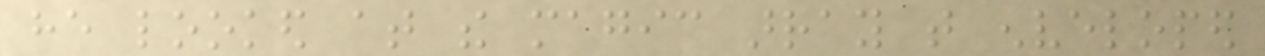he looked at the magic array that enveloped
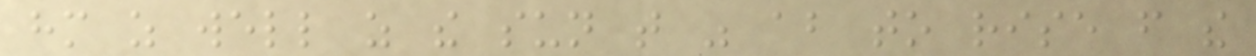him as well as the sun that was about to rise from the
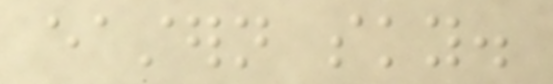eastern sky.
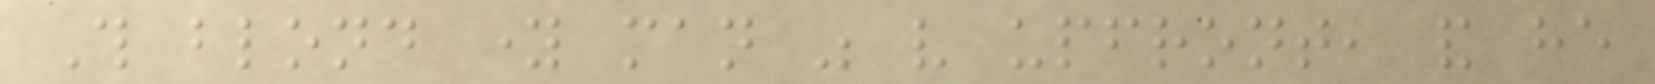This blond young man was very upfront, and he
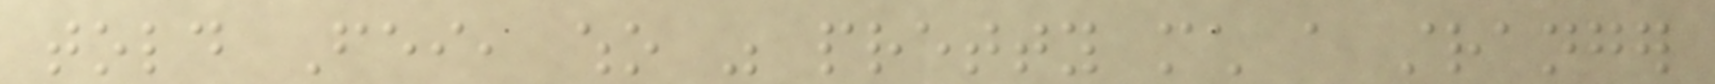told Fei, who was pretty much a stranger
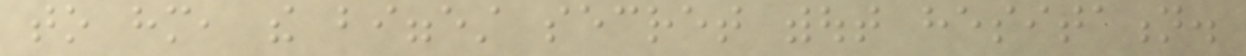to him, the biggest secret without hesitation.
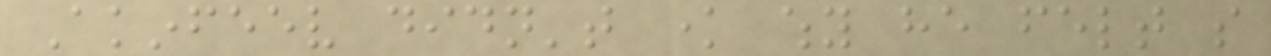Akinfeev didn't know why he felt so
